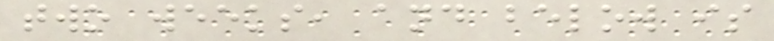two weeks, and below is
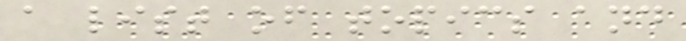a list of topics and
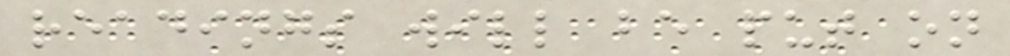readings will be put on
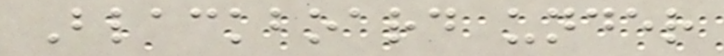Blackboard under
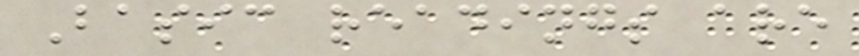Basic readings are
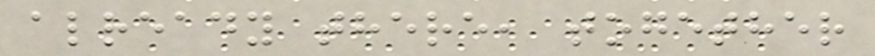already there, together
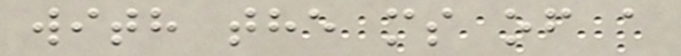with the ms of a
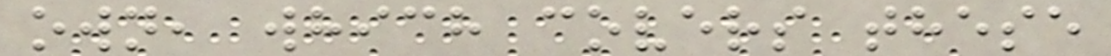own, which covers these
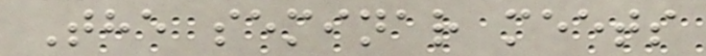The seminar meets
